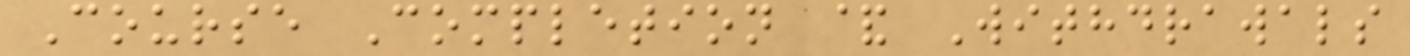Course Completion & Withdrawals
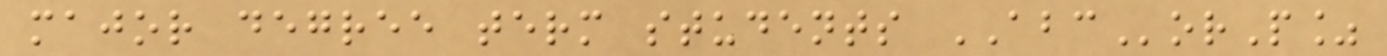major degree term students ABCorP%
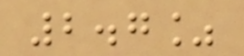2.7%
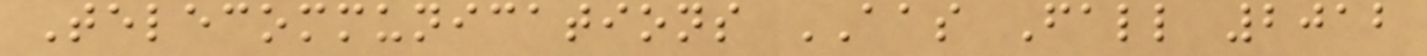Telecommunications AAS Fall 2012
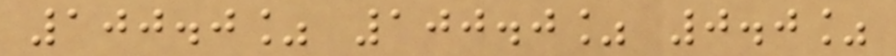100.0% 100.0% 0.0%
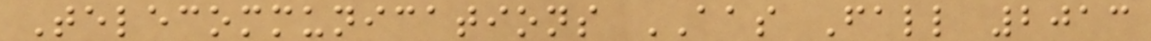Telecommunications AAS Fall 2013
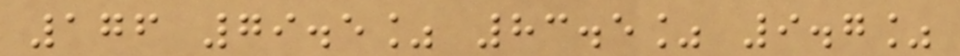176 79.5% 83.5% 9.7%
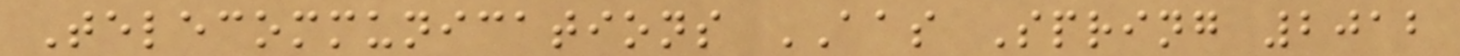Telecommunications AAS Spring 2012
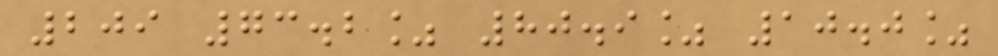209 73.2% 80.9% 10.0%
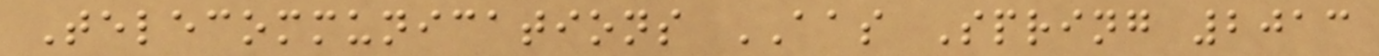Telecommunications AAS Spring 2013
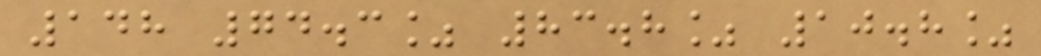148 74.3% 83.8% 10.8%
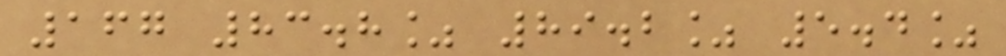167 83.8% 89.2% 5.4%
